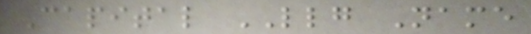Capital LLG Name
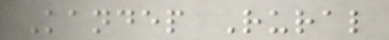Kandep Rural
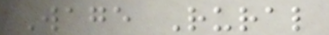Wage Rural
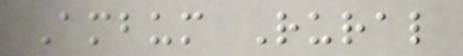Ambum Rural
